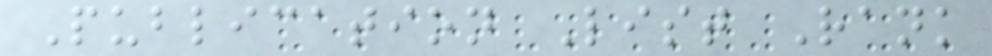Publication List Rank
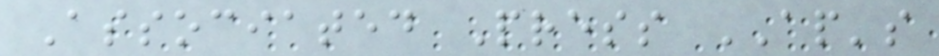Associated Press AP's
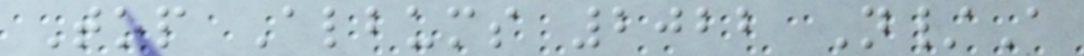Top Albums 2022 N/A
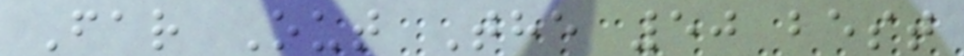Far Out The 50 best
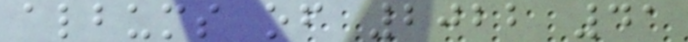albums of 2022 41
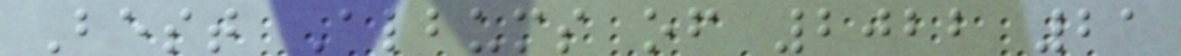Best Albums of 2022 21
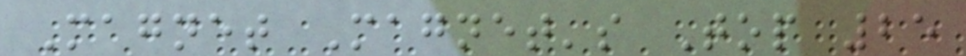Magnet Magnet's Top 25
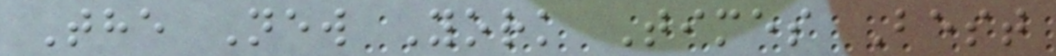The New York Times Best
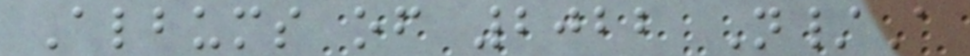Albums of 2022 N/A
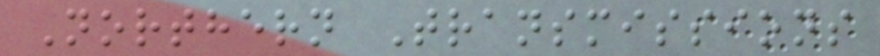Northern Transmissions
